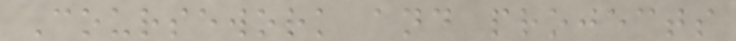Coursework and projects
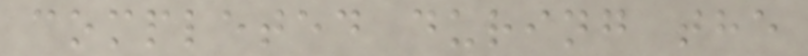completed during the
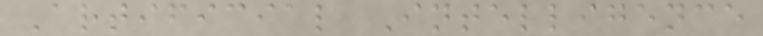Artificial Intelligence
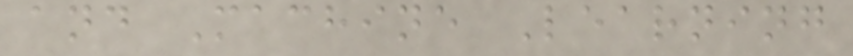and Machine Learning
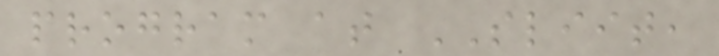program at SLIIT,
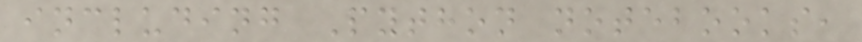including Python notebooks,
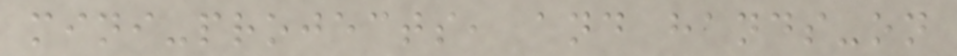mini-projects, and hands-on
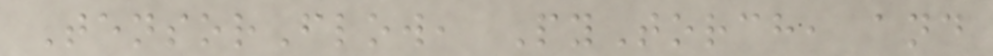TensorFlow, PyTorch, and
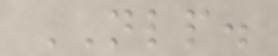NLP.
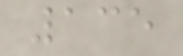135
